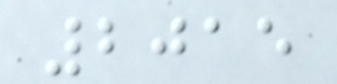2015
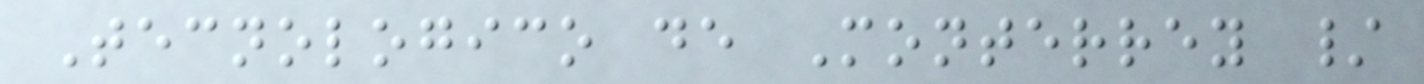Tecnologico de Monterrey /
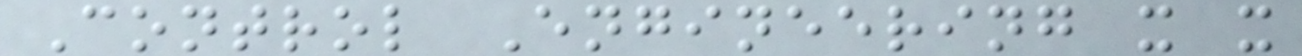Control Engineering x x
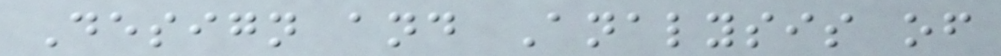Design and Analysis of
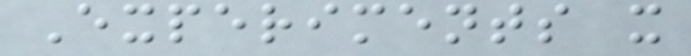Experiments x
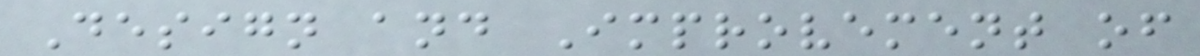Design and Improvement of
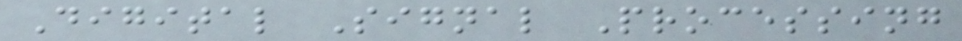Digital Signal Processing
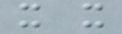x x
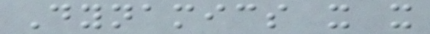Dynamics x x
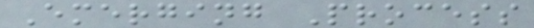Emerging Process
